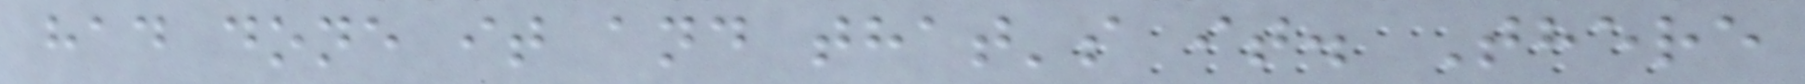had done it and that's it. There
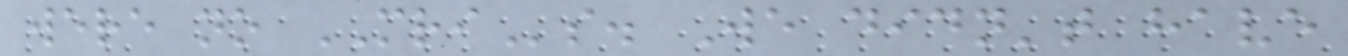were no MRIs. We didn't have
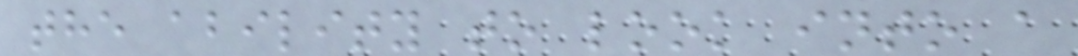the ability to look into a
